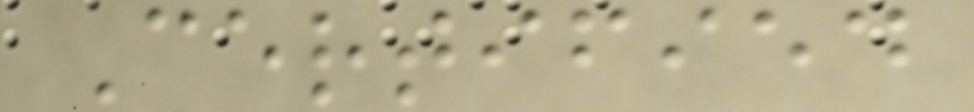Certified
